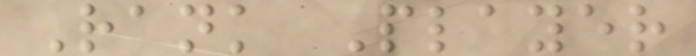Rank Player
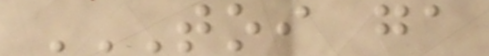TOI GA
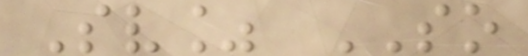Sv% SO
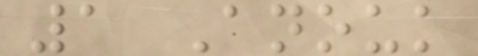1 Anouk
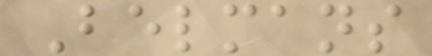Belmans
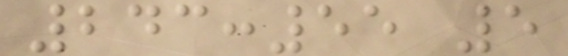243:55 5
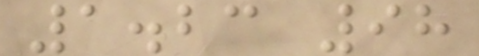1.23 98
